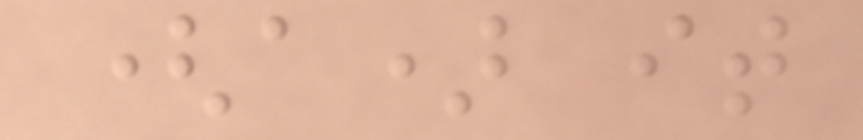(a) it
